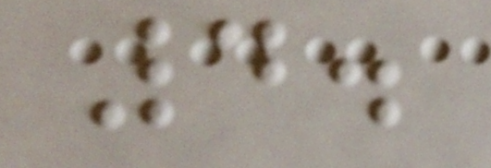4.
